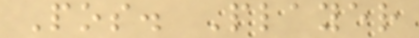Pos. Player
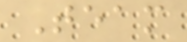Team
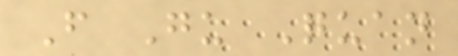F Gu Quan
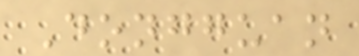Dongguan
